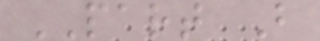PART B
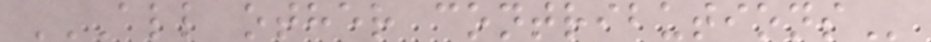ALL OTHER CONTRIBUTIONS
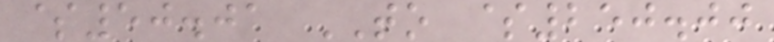$50.01 TO $250.00
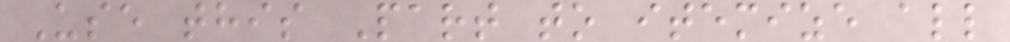Use this Part to itemize all
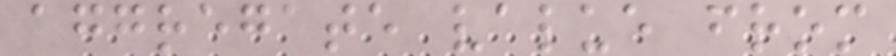aggregate value from
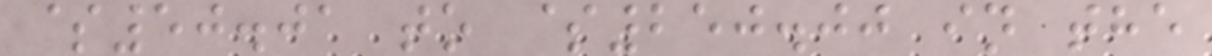$50.01 to $250.00 in the
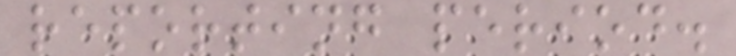reporting period.
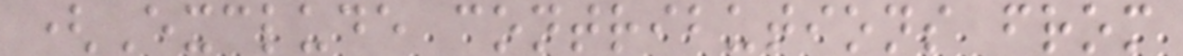(Exclude contributions from
